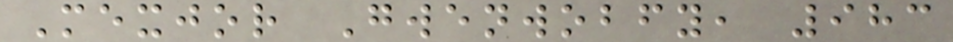Mexjor Gwenwobfy, 983
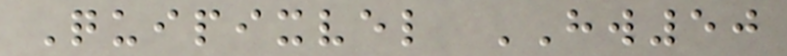Quipixvel HW50
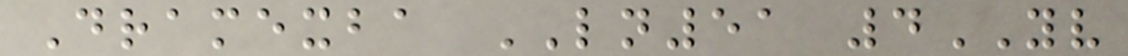Dramexba LN51 4YV
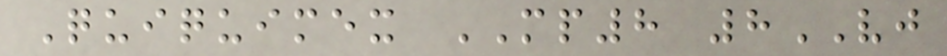Quiquimex MP8 8VJ
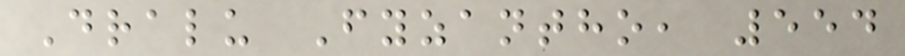Dralu Fyzantho, 554
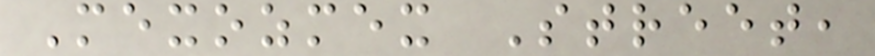Mexozmex Street,
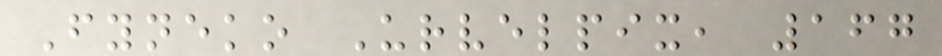Fyneko Urvelpix, 167
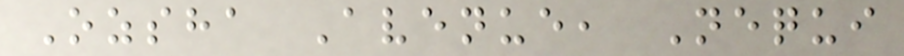Ozsha Avenue, Nequi
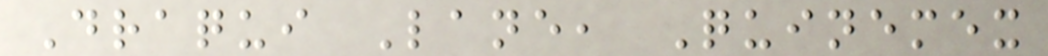Draqui Lane, Quinemex
